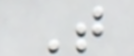T
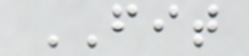FIT
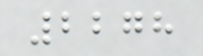2278
